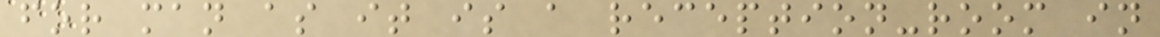for man as it is a reception-room in
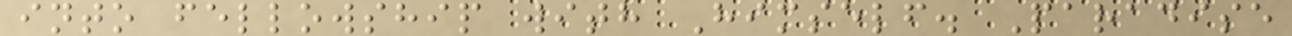into fellowship with Himself. Paradise
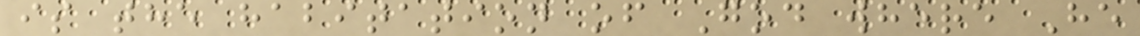is the habitation of God where He
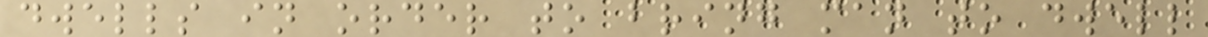dwells in order to bring man to dwell
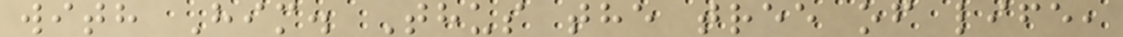with Him. Thus the tree of life,
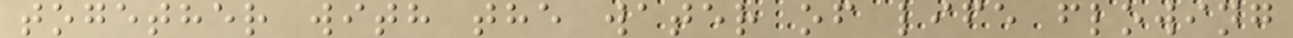together with the water of life flowing
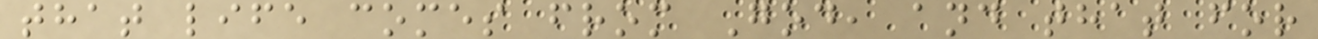that life comes from God, and that for
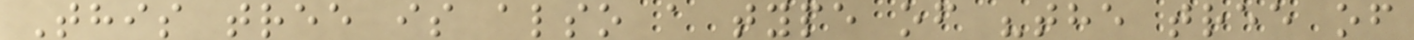This tree is also a type of "the tree of
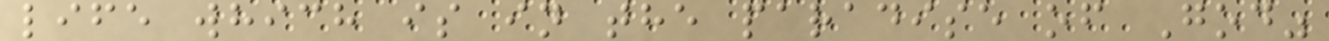life which is in the paradise of God"
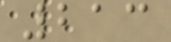213
